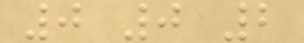0 0 2
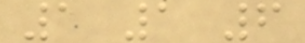1 1 6
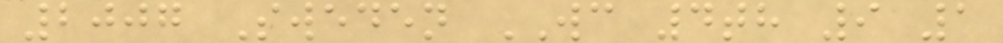2007 Sweden WC 4th 9 1
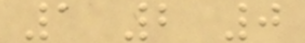1 2 0
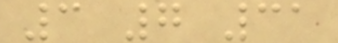3 7 31
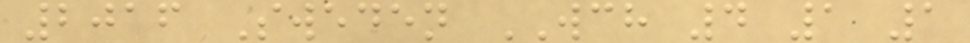2016 Sweden WCH 4 1 1
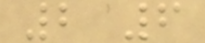2 6
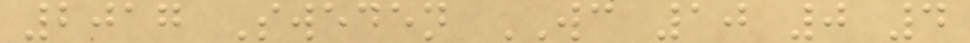2017 Sweden WC 10 0 4
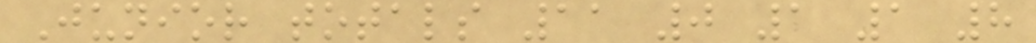Junior totals 11 0 1 1 8
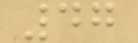47
